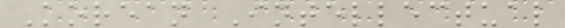Korean Intellectual
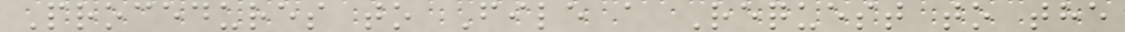Procedures to File a Request to the
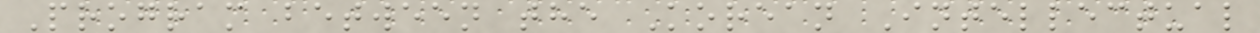Program between the Korean Intellectual
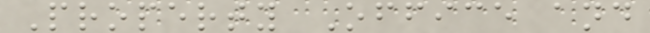Property Office and
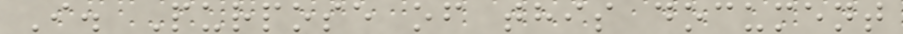I. Purpose of this document
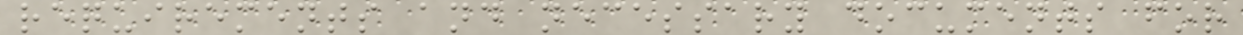requirements and necessary documents for
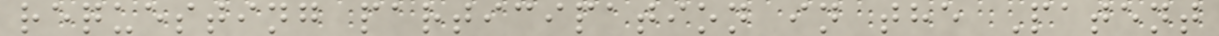requesting participation in the Patent
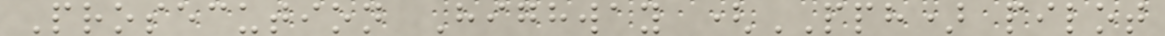Prosecution Highway (PPH) pilot
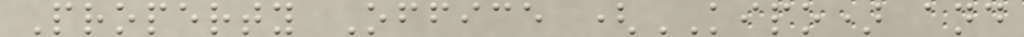Property Office (KIPO) and
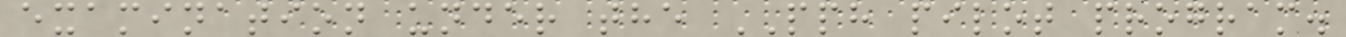examination under the PPH pilot program.
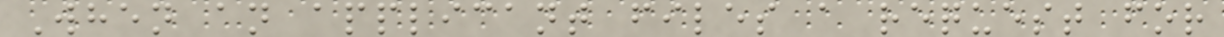When an applicant files a request for
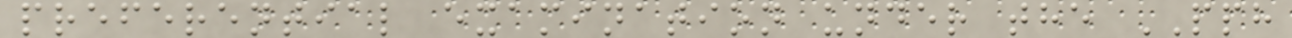preferential examination under the PPH
